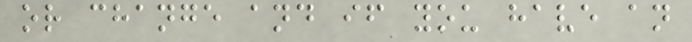or change and if you have an
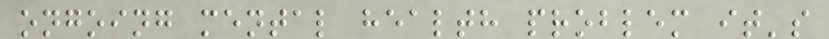ongoing mental health problem it's
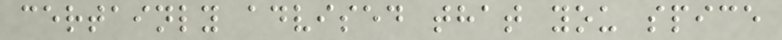certainly advised that you spice
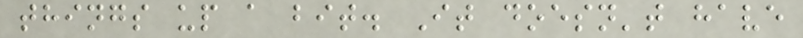things up a bit. It doesn't have
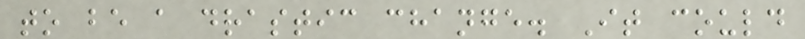to be a drastic change. It could
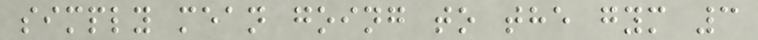simply mean going to the gym 3
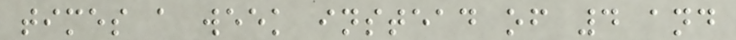times a week instead of 4 and
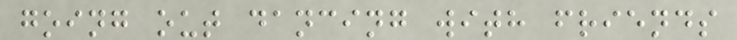going out dancing with friends
